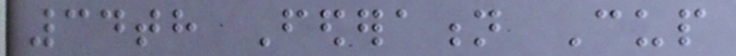34th Federation Cup
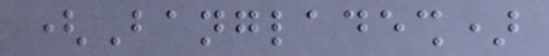(Bangladesh)
